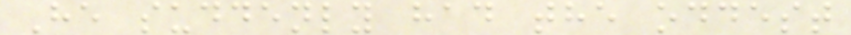He suddenly had the oddest
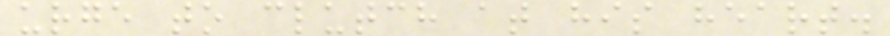urge to clutch at his heart.
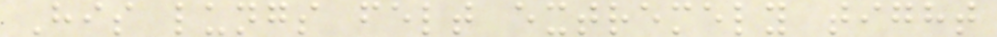His lungs felt extremely tight
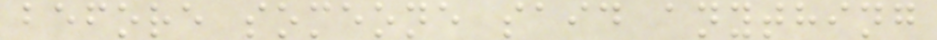before someone said anything
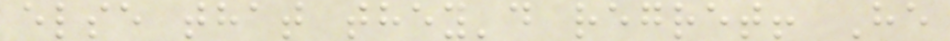else that they'd regret! He
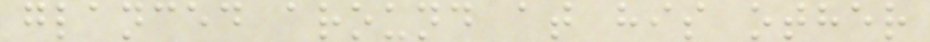glanced around at his other
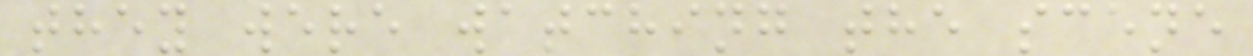they were watching the scene
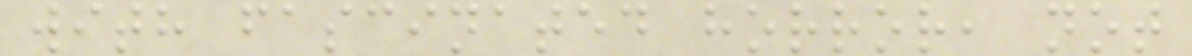with fascinated horror, not
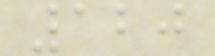120
